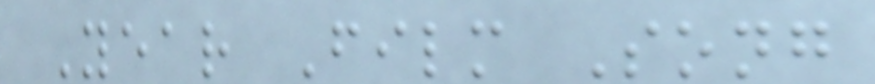Year Film Song
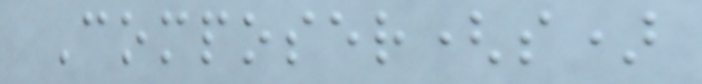Composer(s)
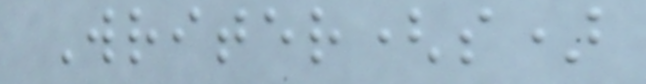Writer(s)
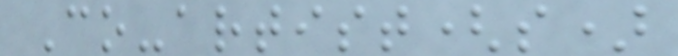Co-artist(s)
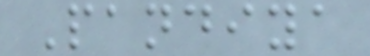Pandiya
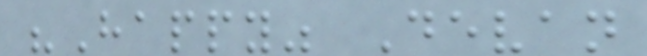"Happy" Devan
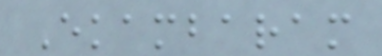Ekambaram
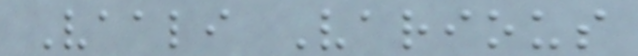Vaali Various
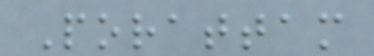Porattam
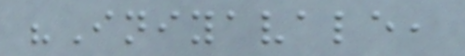"Iniyavale,
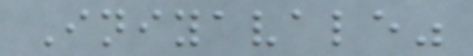Iniyavale"
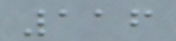116
